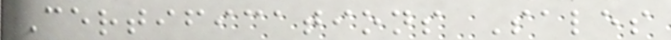Certifications Sales
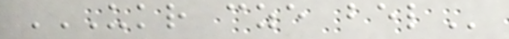UKR CZE BEL
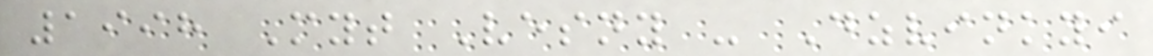1998 Myt Vesny - Dzvinkyi
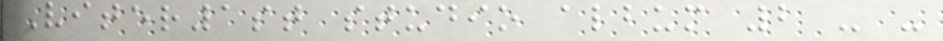Viter1st studio album 2 - -
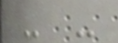- -
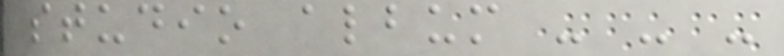studio album - - -
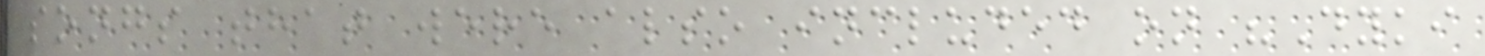songs that were also included on "Dyki
